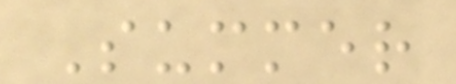Summer
